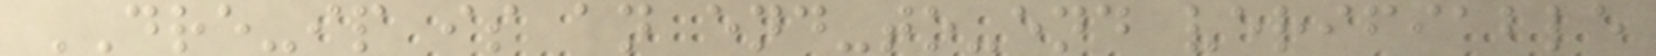DRE-ip is an end-to-end verifiable
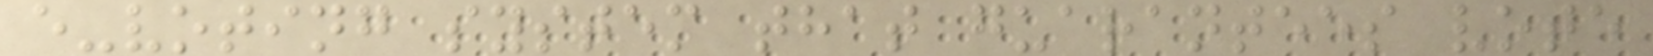e-voting system that guarantees vote
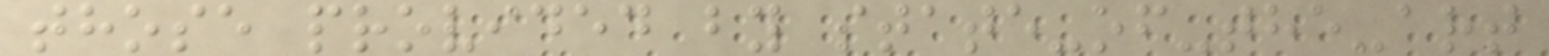those provided by state-of-the-art
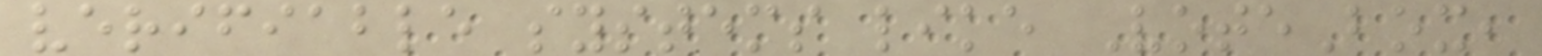verifiable systems like VoteBox,
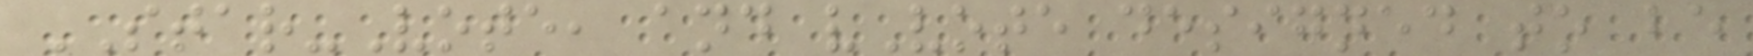STAR-Vote, and vVote designed to be
